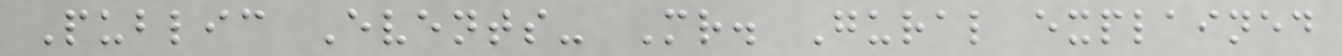Public Events- Mr. Gural explained
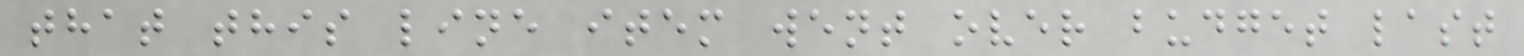that this line item went over budget last
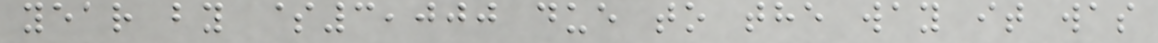year by $3,000 due to the way it was
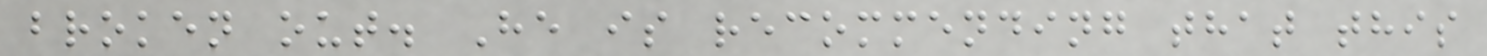broken out. He is recommending that this
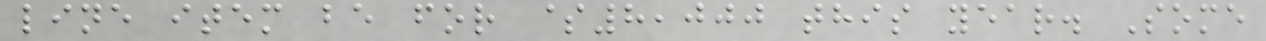line item be for $8,000 this year. Some
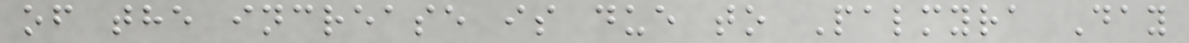of the increase is due to Palmyra Day
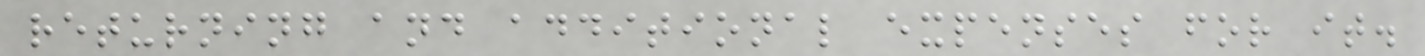returning and additional expenses for it.
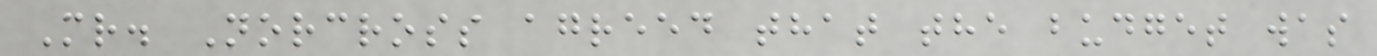Mr. Norcross agreed that the budget was
